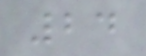24
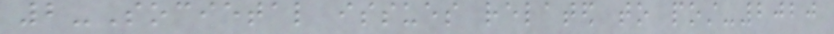2-Societal issues related to post-2020
